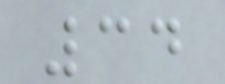34
